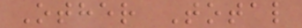Other Total
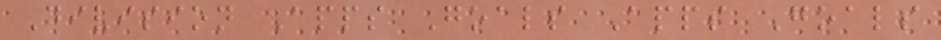Division Apps Goals Apps Goals
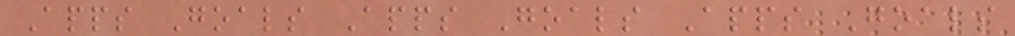Apps Goals Apps Goals Apps Goals
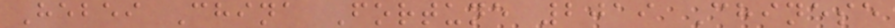Hebei China Fortune 2019 Chinese
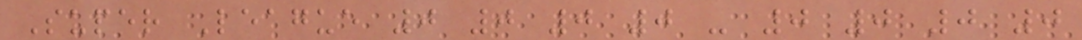Super League 0 0 0 0 - 0 0 0 0
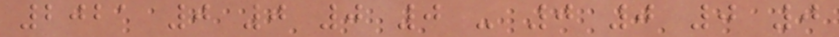2021 0 0 0 0 - 0 0 0 0
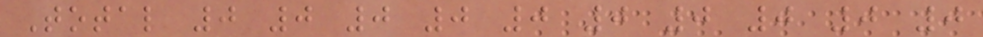Total 0 0 0 0 0 0 0 0 0 0
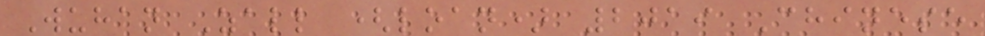Wuhan Zall (loan) 2019 Chinese
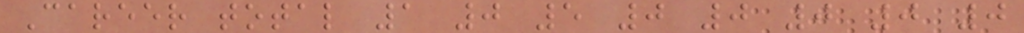Career total 1 0 5 0 0 0 0 0
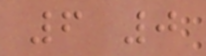6 0
